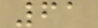61
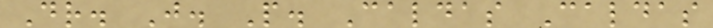Dr. J. P. Caldas Caldas
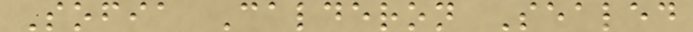Sofia Calderon Sealed
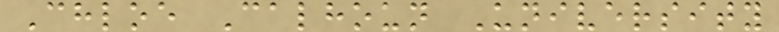Chloe Calhoun University
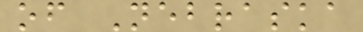of Nebraska
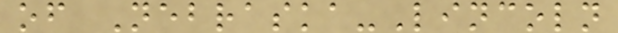of Nebraska-Lincoln
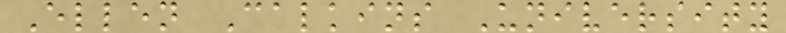Ellen Calkins University
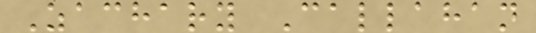Zachary Callahan
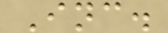Inc.
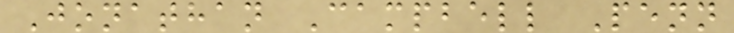Jonathan Campbell Penn
